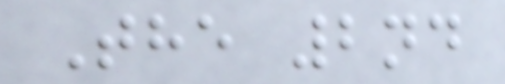The 2nd
